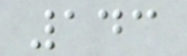143
